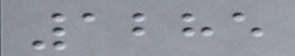1285
